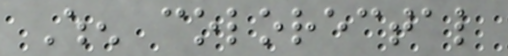When colorectal
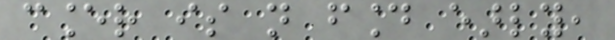cancer is not found early,
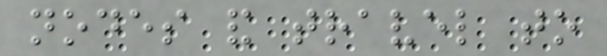nodes and travel to
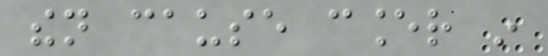then cause cancer in
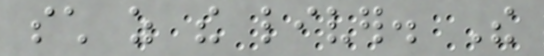such as the liver. The
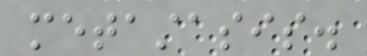metastasis.
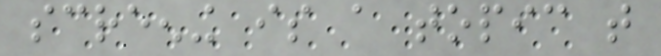screening is a topic that
